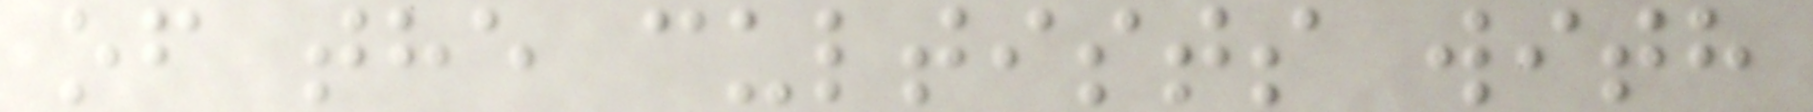of the cultists with
